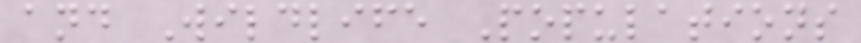and Wildlife Populations
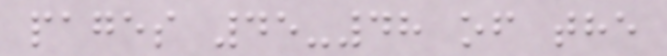pages 45-48 of the
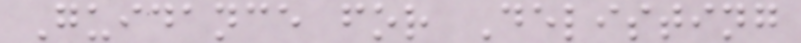Guidance for Delisting
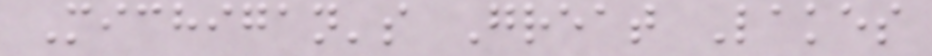Michigan's Great Lakes
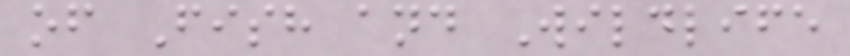of Fish and Wildlife
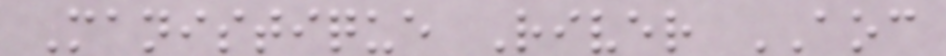Manistique River AOC
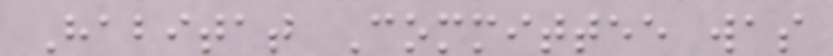Habitat Committee was
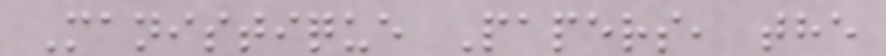Manistique Papers, the
